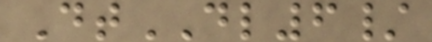DtDL6/
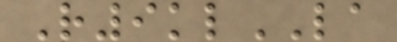R9klLA
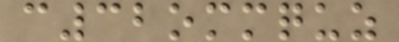c32ommquz
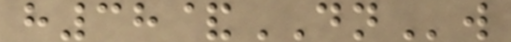h38&DNw
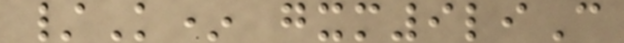/K* gxm9liC
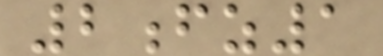2fz1
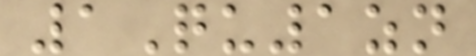1Qu1zn
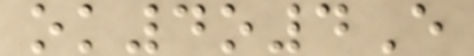ok4o4E
